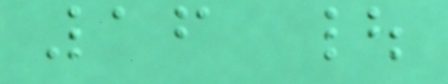16 |
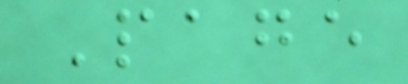Page
